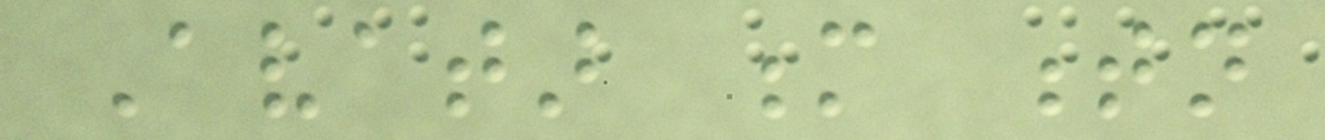Avatar m tn
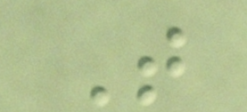That
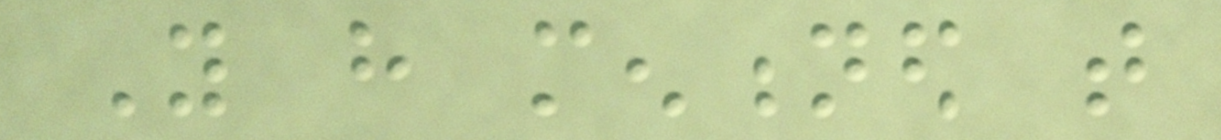You have mentioned that
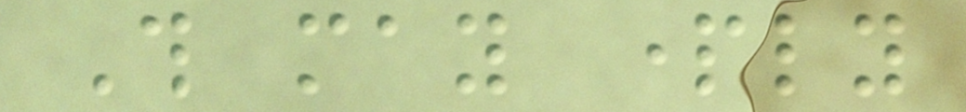This may partly
